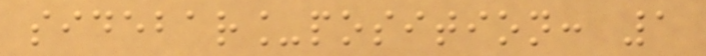sidebar_position: 1
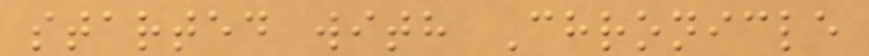started with Chronicle
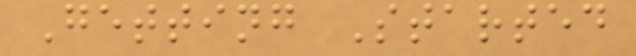Getting Started
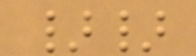}}
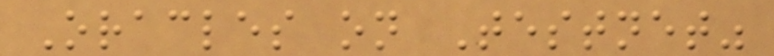Oracles on Testnet"
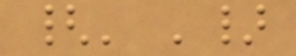{' '}
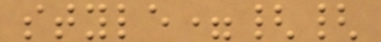style={{
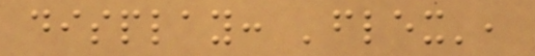display: 'flex',
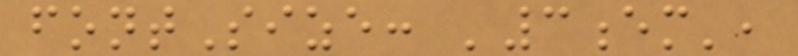fontSize: '3em',
